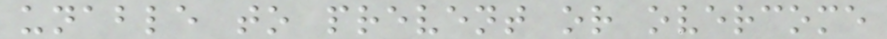unable to prevent or overcome
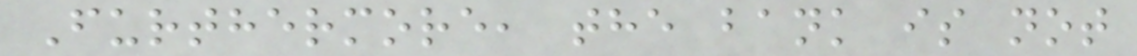Furthermore, the bank is not
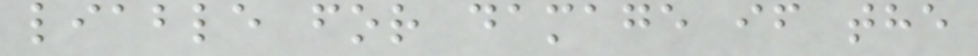liable for damage if the
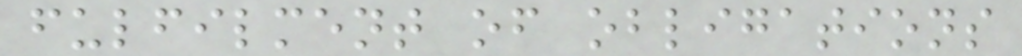fulfilment of obligations
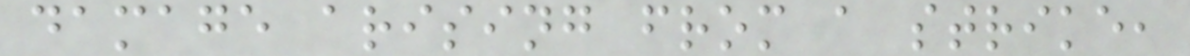damage arising from a strike,
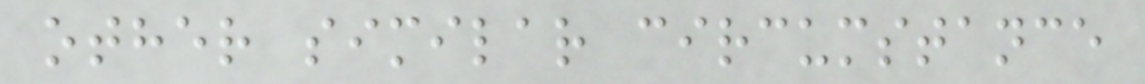other similar circumstance
